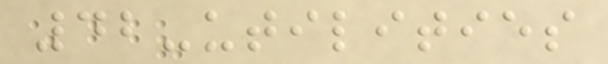42-utilities
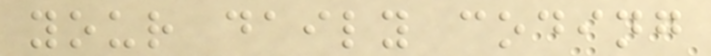your daily coding
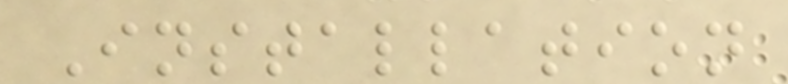Installation
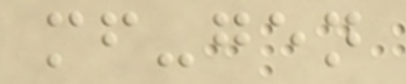mf-gen
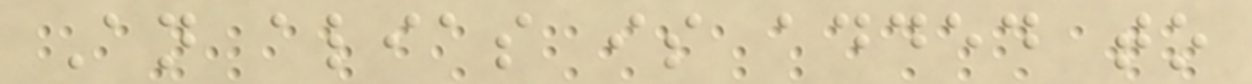An alias is added to
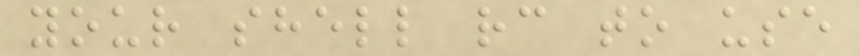your shell rc to use
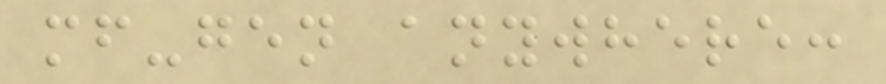mf-gen anywhere:
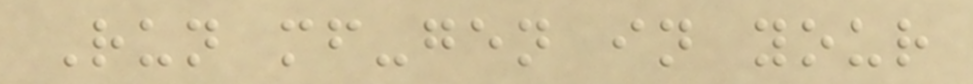Run mf-gen in your
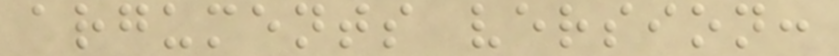arguments version:
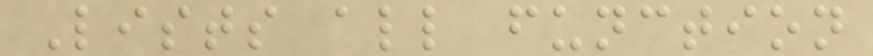Lists all function
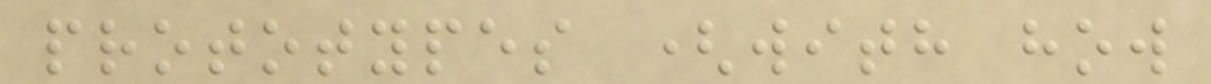prototypes (with how
